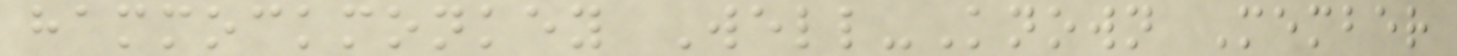hammockmonkey Well-Known Member
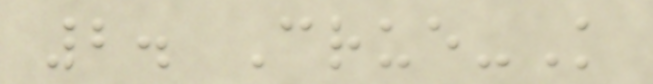2. Crue-K
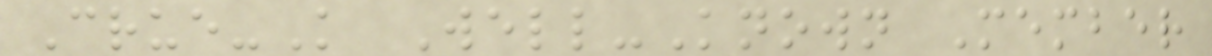Crue-K Well-Known Member
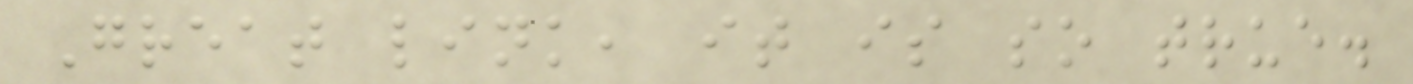Great link, it is so true.
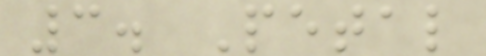3. Petal
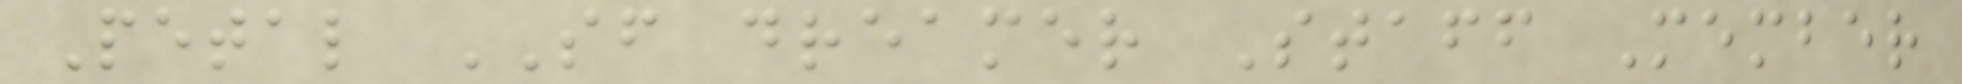Petal SF dreamer Staff Member
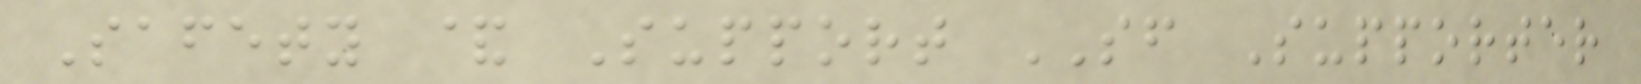Safety & Support SF Supporter
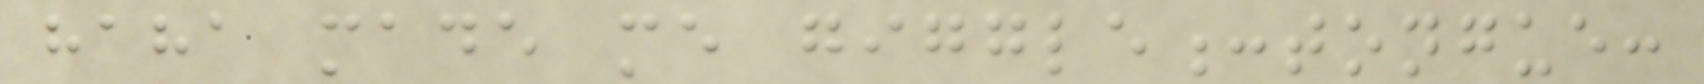haha made me giggle:tongue:
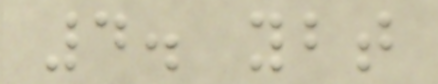4. ybt
